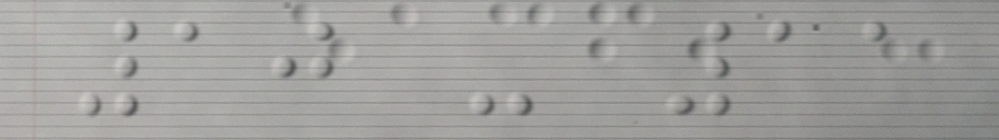10 - 11
